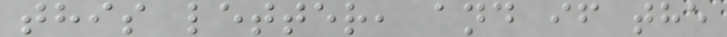this letter, and if the
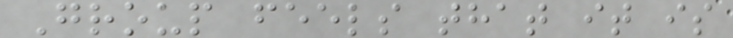Group feels that it is
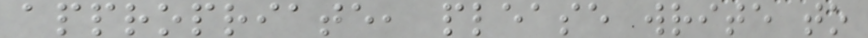appropriate, please write to
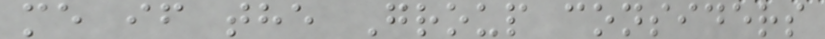me if the Group considers
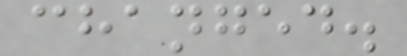changed.
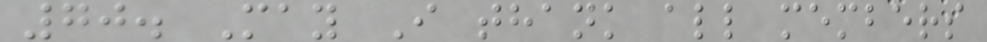70. May I thank all members
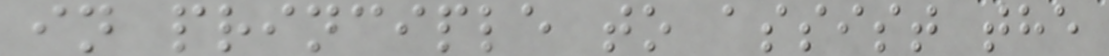in principle to assist the
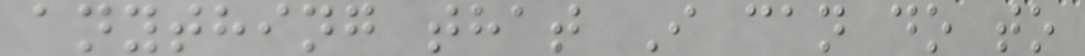anything that I can do to
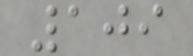109
